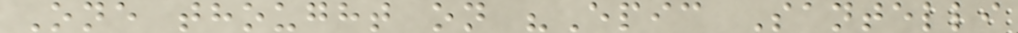One thought on "Epic Santelli
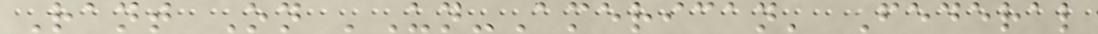Rant On 'Un-American' Federal
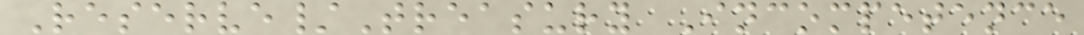Reserve/Treasury Incompetence
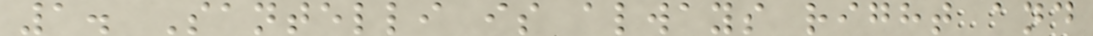1. Santelli is always right and
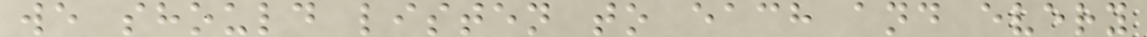we should listen to each and every
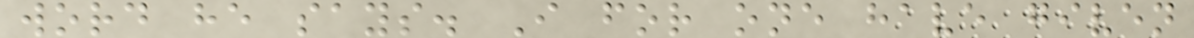word he says. I for one have given
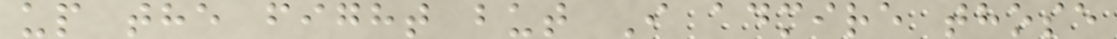up the fight but I admire those
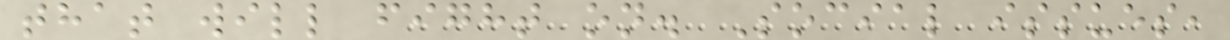that will fight on. Social issues,
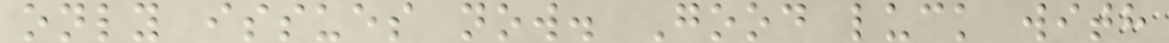only issues now. Good luck with
